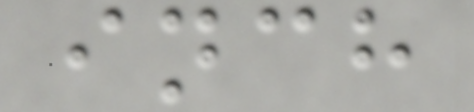inch
